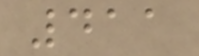411
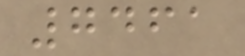7461
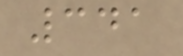341
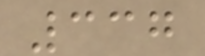337
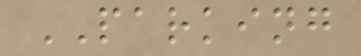PARKING
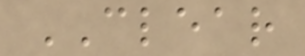CLEAR
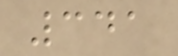341
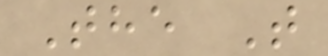The T
